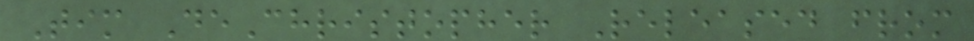Tim DeChristopher Released from
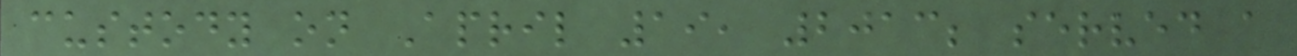custody on April 19, 2013; served a
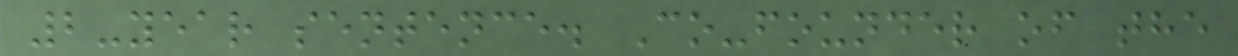2-year sentence. Co-founder of the
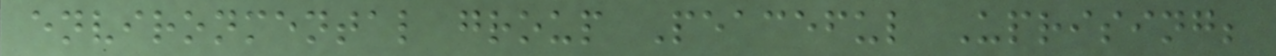environmental group Peaceful Uprising;
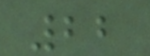22
